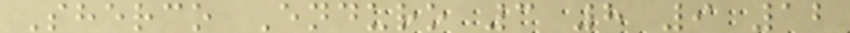Sherco Enduro 3 8 9 12
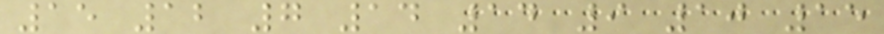15 12 7 14 14 9 10 15
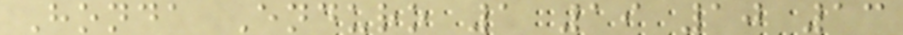Honda Enduro 1 19 10 13
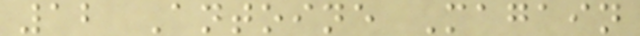12 Antoine Magain
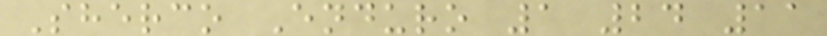Sherco Enduro 1 24 11
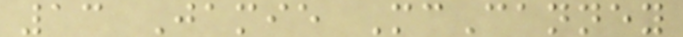13 Jamie McCanney
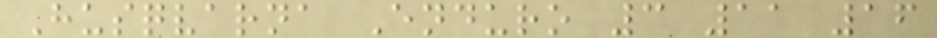Husqvarna Enduro 3 11 16
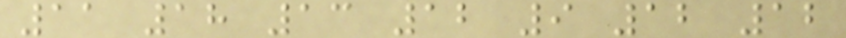11 18 13 12 9 12 12
